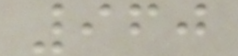960
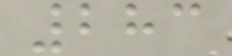283
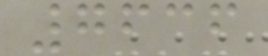7636
